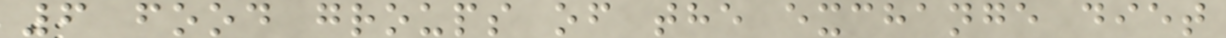6 food groups of the exchange diet
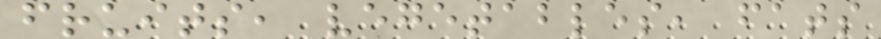fruits, vegetables, fats
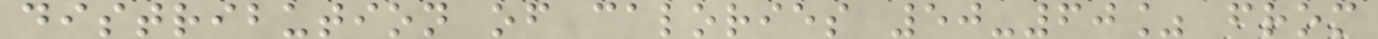distribution of calories 50-60% from
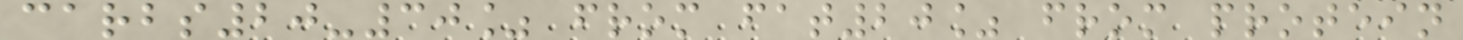carbs20-30% from fat20% from protein
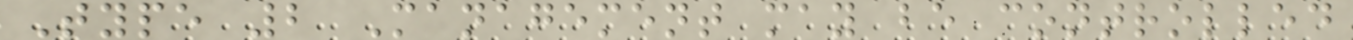Type 2 Management may be controlled
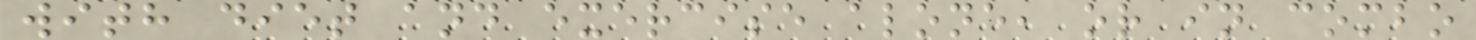with diet and exercise alone, or in combo
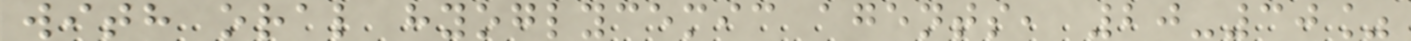with oral hyoglycemic agents, 20-30%
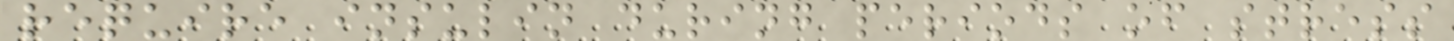require insulin during periods of stress
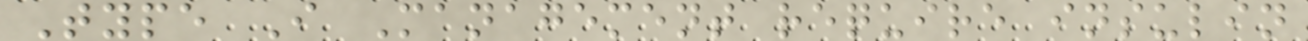Type I Management require insulin
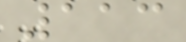113
